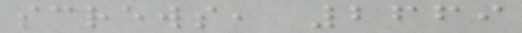screws, 2669
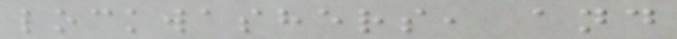lockwashers, and
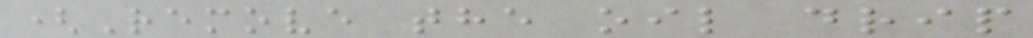(Remove the oil drip
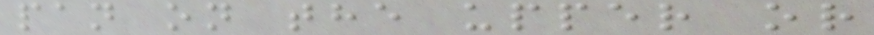pan on the upper or
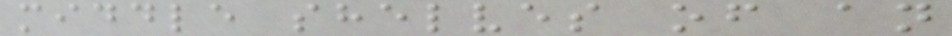middle shelves of an
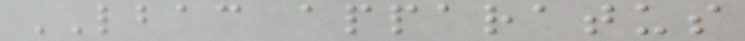LBAC apparatus
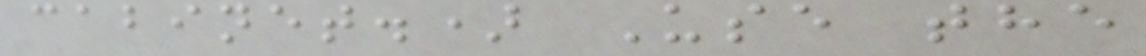cabinet.) Use the
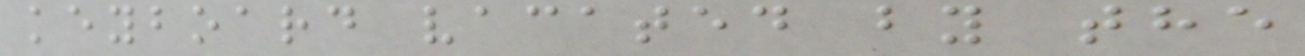keyboard vacated by the
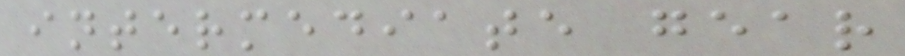intermediate gear
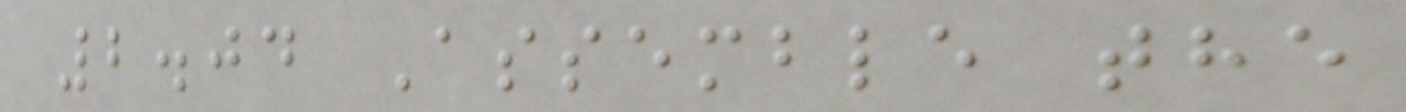2.04 Assemble the
